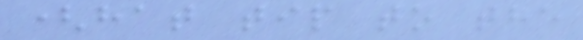(hat tip to the
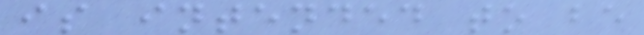is intended to be
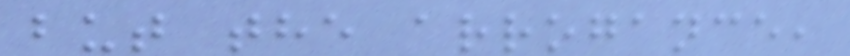but the arrogance,
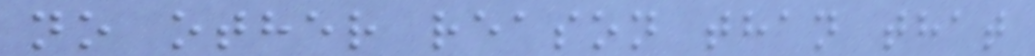no other reason than that
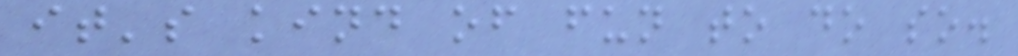it's kind of fun to do so.
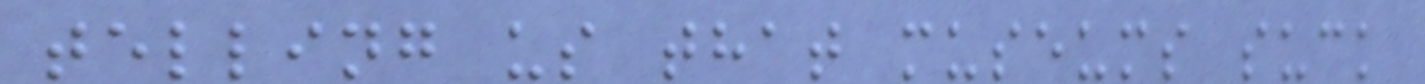telling us that museums suck
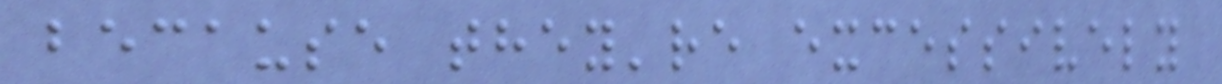because they're excessively
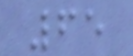65
